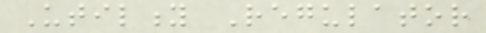Utility Regulator
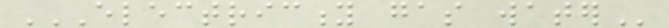ELECTRICITY GAS WATER
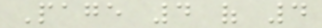Page 4 of 4
